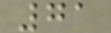71
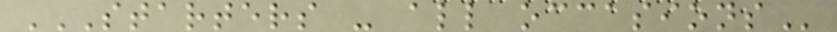STARTERS - ALL OCCASIONS
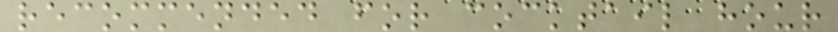recommended for cocktail hour
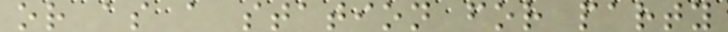or as a station for party
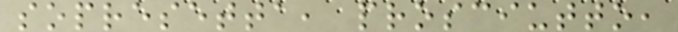sopresetta, prosciutto,
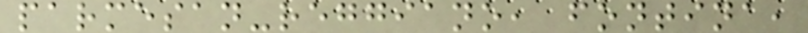parmesan-reggiano, fontina,
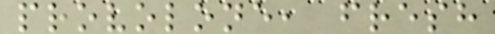provolone, fresh
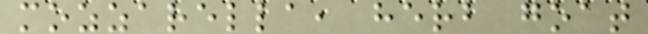mozzarella, herb goat
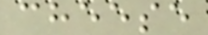cheese
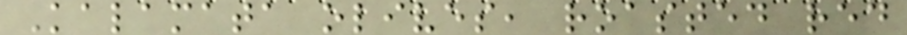Kalamata olives, roasted red
